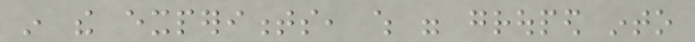in the experiments, which were grouped into
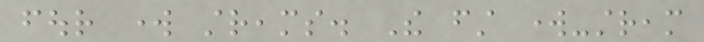four work streams. The first work-stream
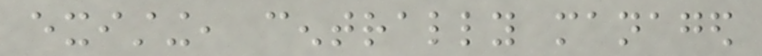existing, centrally managed
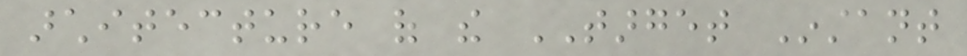architecture of the TARGET Instant
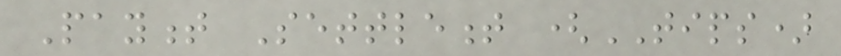Payment Settlement (TIPS)
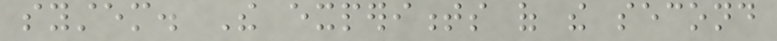system. The experiments of the second
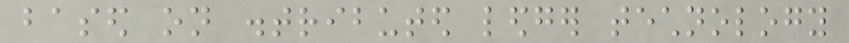based on distributed ledger technology
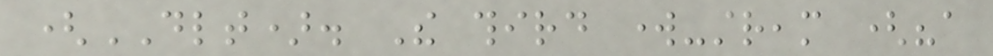(DLT). The third work-stream ("a
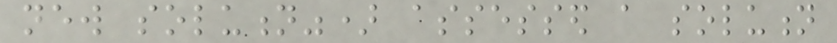new solution") assessed a solution
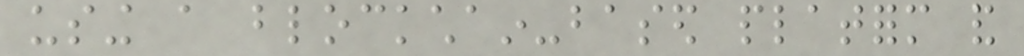using a blockchain-based platform and
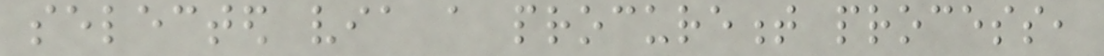selected via a procurement process,
